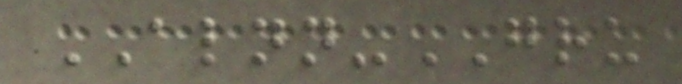ALNN-GRU
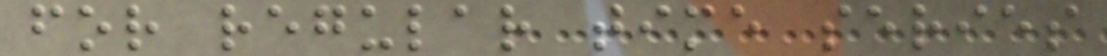for regular time series
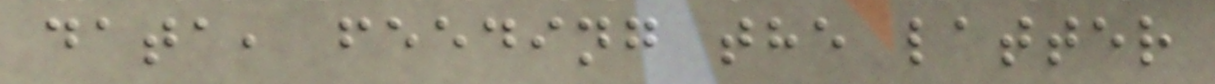data, feeding the latter
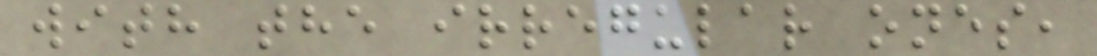with the irregular ones,
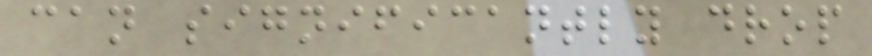can significantly drop
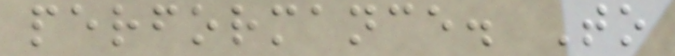performance. To
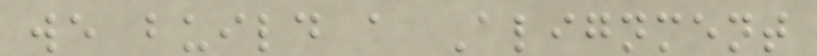we build a Alignment
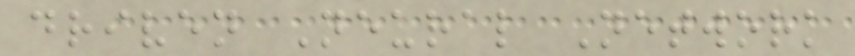driven Neural Network
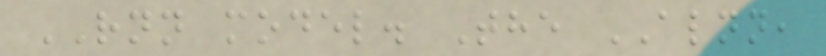RNN model. The ALNN,
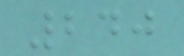240
